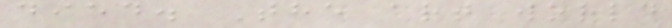died. The art world
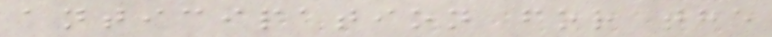anticipation for the
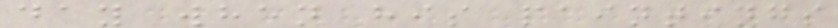day when his paintings
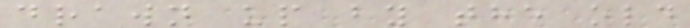drawn up by the old
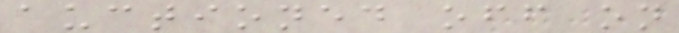auctioned off on
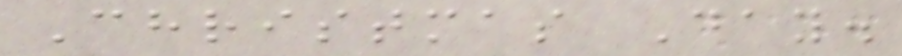Christmas Day.
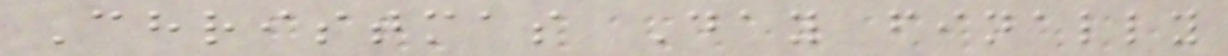Christmas Day finally
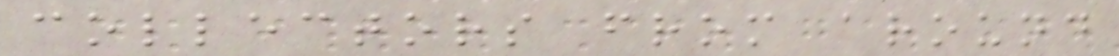collectors from around
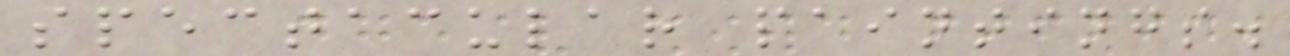spectacular paintings.
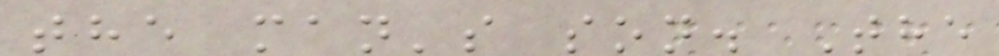the man's son. The
